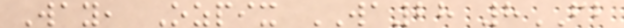Way, Ozpix WA28 8FB
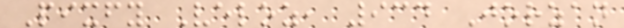Pixfy Veloz, 934 Jorzan
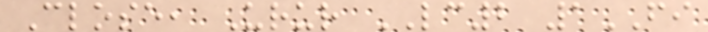Close, Urur LC2 1FI
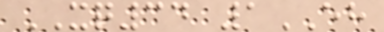XQ34 1EH
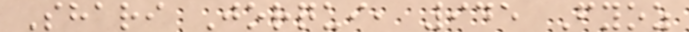Shari Jorqui, 945 Fyoz
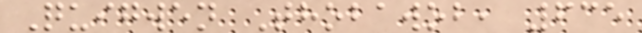Quigwen Thobawob, 635
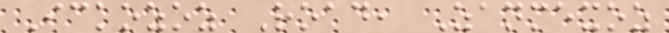Ickozoz Road, Zanmexoz
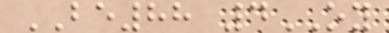BE88 4OY
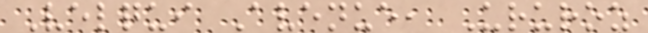Velqui Avenue, Ururoz
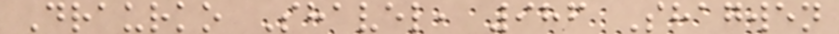Draurko Shavel, 986 Shagwen
